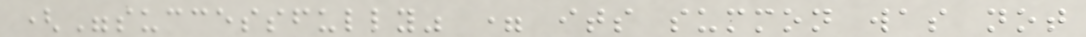("successfully" = its summon was not
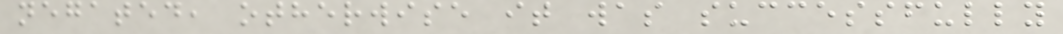negated, otherwise it was successfully
